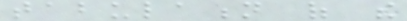tabulation of the
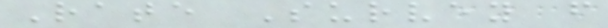Rate Survey from
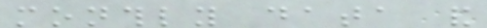monthly data and
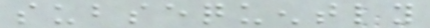subsequently
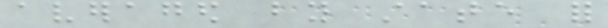averaged by state for
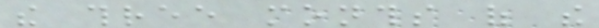the three months of the
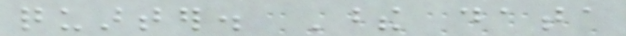quarter. These data
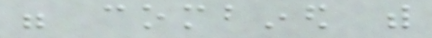were combined with
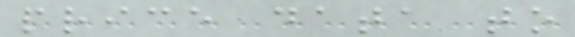price data to
